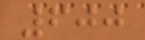600
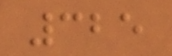325
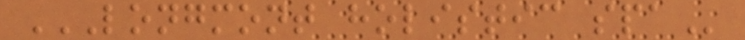LONGMONT HOLISTIC SPA
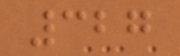327
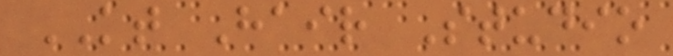KT Hair Studio
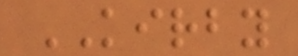KIRBY
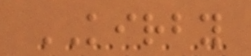KIRBY
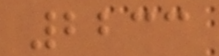2233
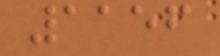1156
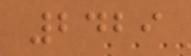2429
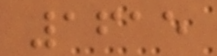1615
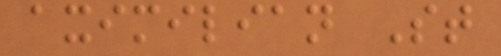aximilian St
